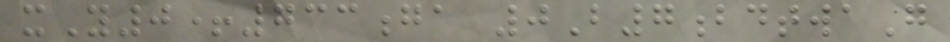xY0+733ga 0B7bdtwaG
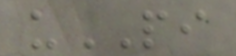uPI
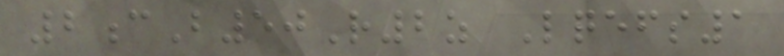2cB50R2z Lqefs1
